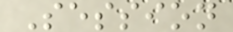Session
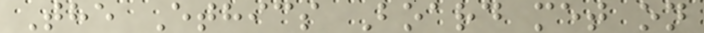The Ethics Board met on
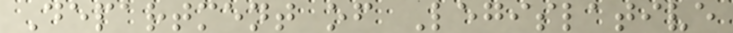Department of Legislative
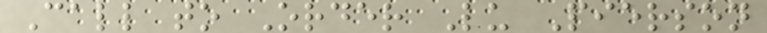Call to Order Lu Pierson
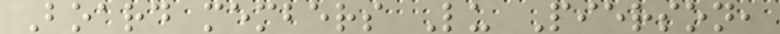Board members Lu Pierson,
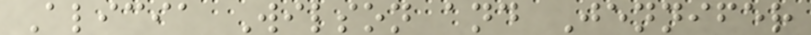Alicia Wilson and Jennifer
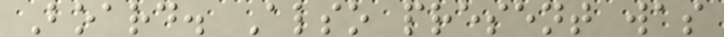Board. Also present was
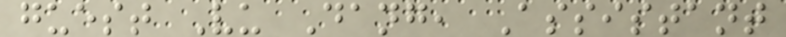guest Vu Dang, Assistant
